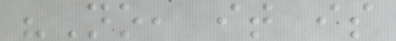"No, it is
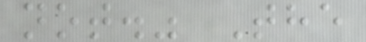not." The
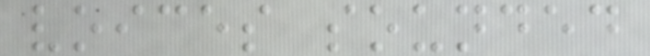voices sounded
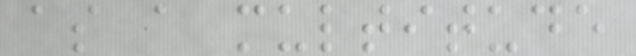as a multitude
